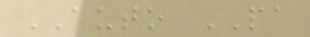AUTO PA
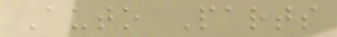Auto Parts
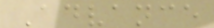Advance
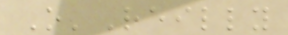O'Reilly
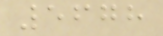5678
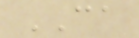CA
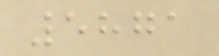5871
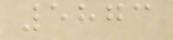5873
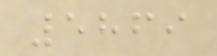5869
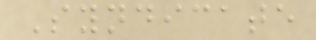Syndicate
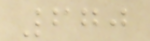670
